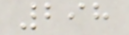298
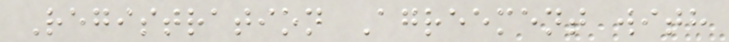Registration Agreement with
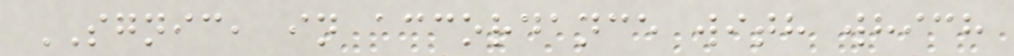SGNIC, in accordance with which
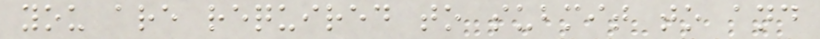you are required to submit to and
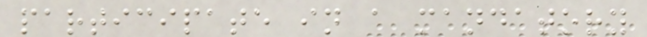participate in a mandatory
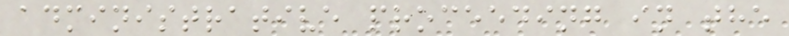administrative proceeding in the
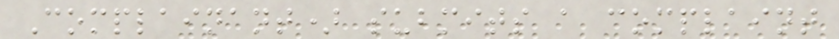Complainant) submits a complaint
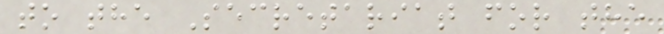to the Secretariat for the
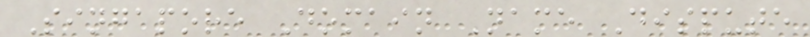Singapore Domain Name Dispute
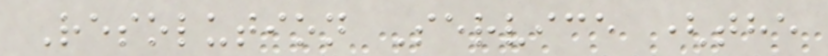Resolution Service (the
